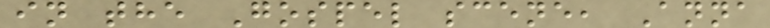in the Gospel scene, Anna
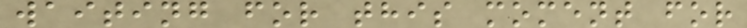waiting for this moment for
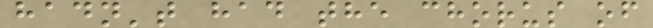hadn't had the chorus of
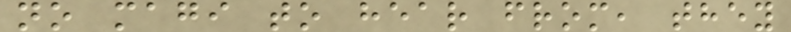no magi to hear from, they
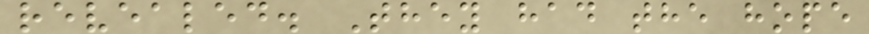revealed. They had the hope
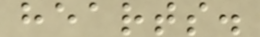hearts.
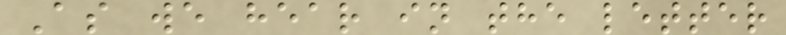As we hear in the letter
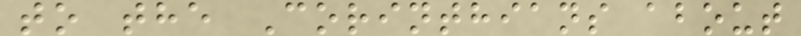to the Corinthians about
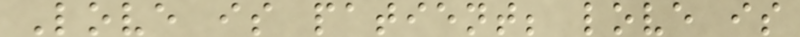Love is patient; love is
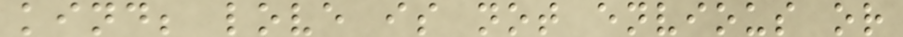kind; love is not envious or
